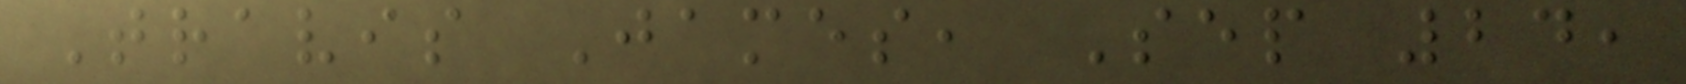Travis James, Sep 24,
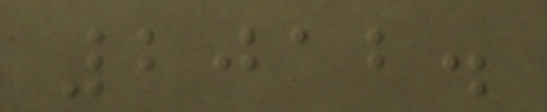2012.
